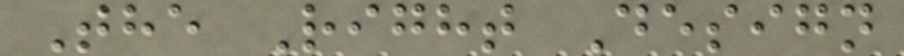The Right Design
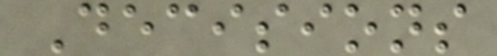Decisions
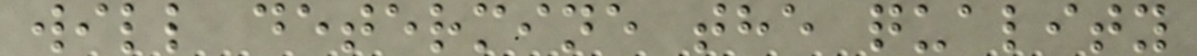will determine the quality
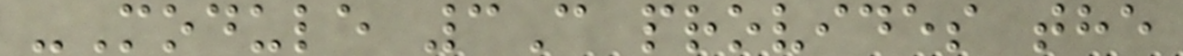-Module 3C provides the
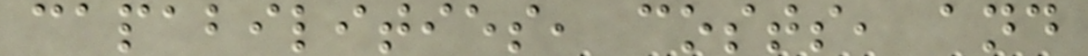capabilities, costs, and
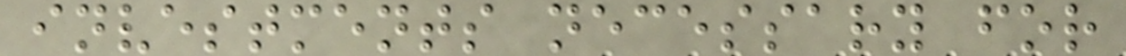investments necessary for
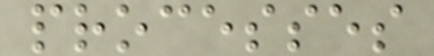processes
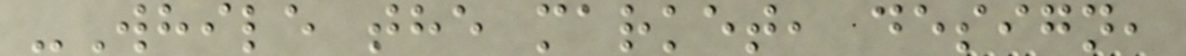-While the market, design,
